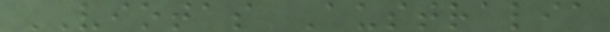VIOTAS Australia
